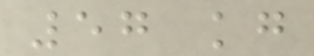57 kg
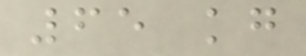65 kg
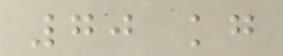70 kg
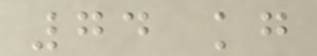74 kg
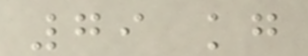79 kg
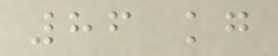86 kg
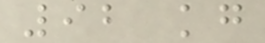92 kg
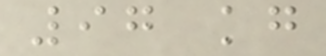97 kg
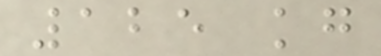125 kg
